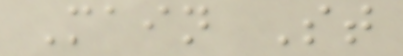Main St
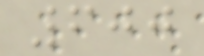600
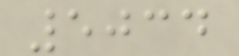5034
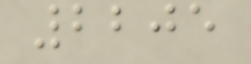2205
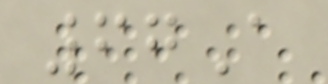67A
